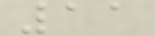11
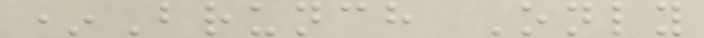*Brunch Only
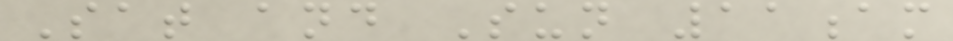Sat and Sun 11am
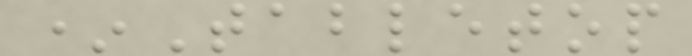*Tabletop
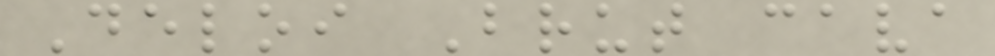Deloi Brut cava
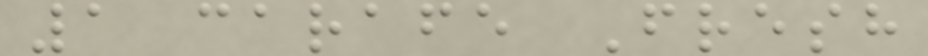1 carafe Fresh
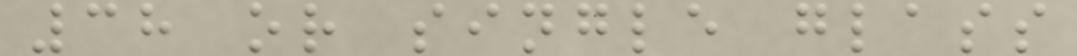38 or single glass
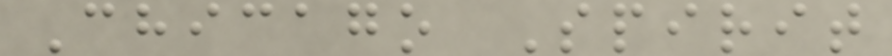Chicago Spirit
